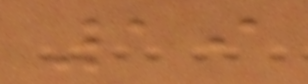19
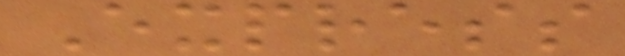Express
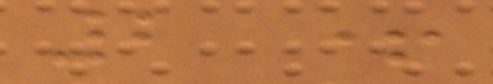2 +
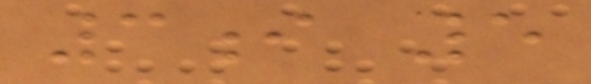3i 5
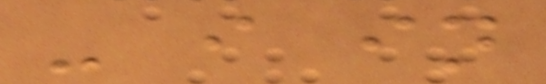- i in
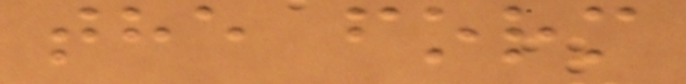the form
